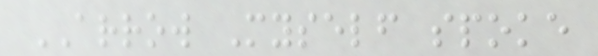ARROW Myself spoke
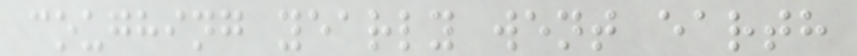coughing yearly went earth
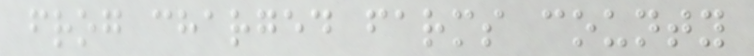frog charged farms county
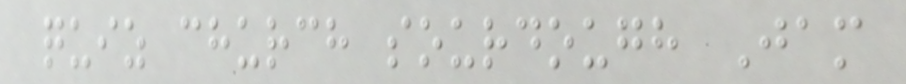quiz church sourdough Jam
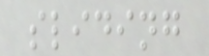sliding
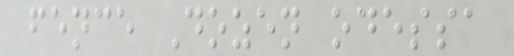fence Dozen odessa
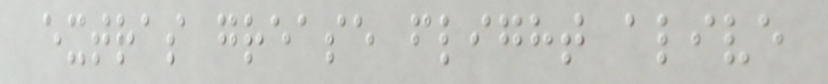extras grease flight alive
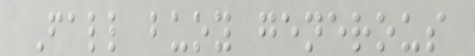Fall buoy generous
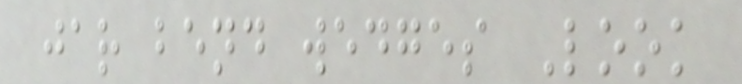jar bend wedges Look
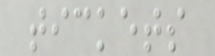tickets
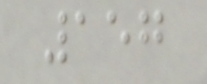157
